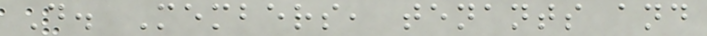D. Members, tenants and
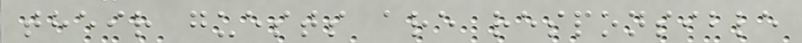their guests are responsible
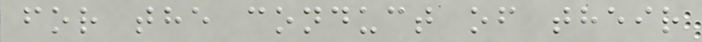for the conduct of their
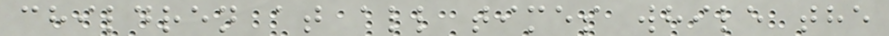children at all times while the
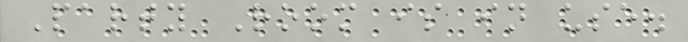Party Room is in use.
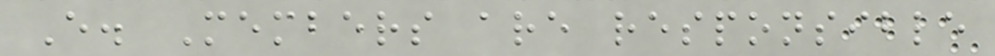E. Members are responsible
